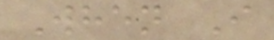When I
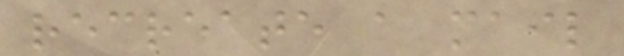recreate a mail
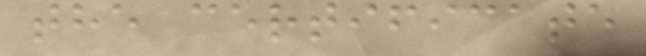the certificate
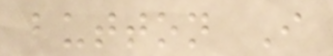button I
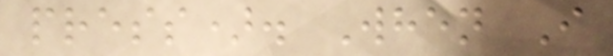press). When I
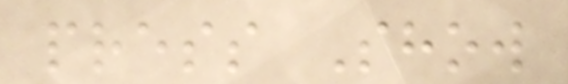press Show
